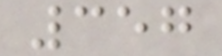357
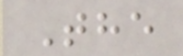The
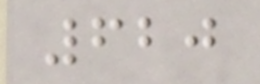620
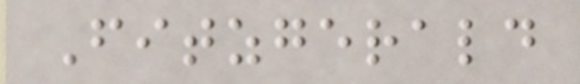Fitzgerald
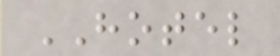HOTEL
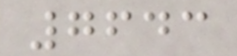7643
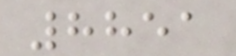8851
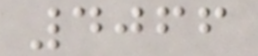4066
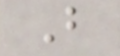B
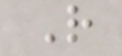R
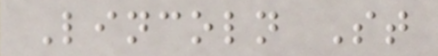Lincoln St
